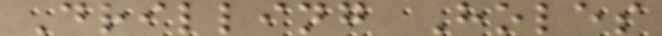Drilling Holes
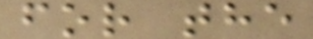for the
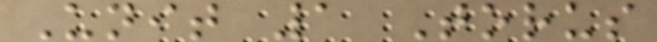Unit 1 Torus
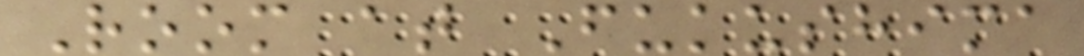Room at Fukushima
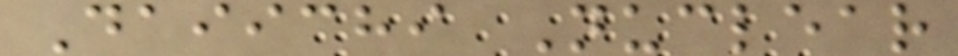Daiichi Nuclear
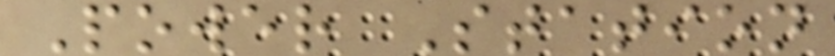Power Station
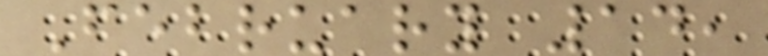February 14,
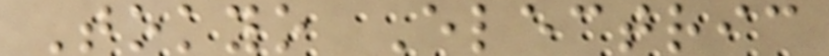Tokyo Electric
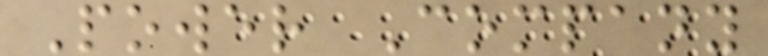Power Company
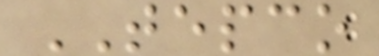TEPCO
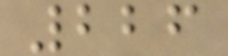226
